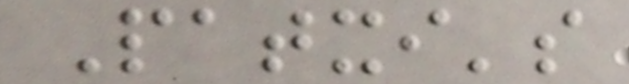Patxi's
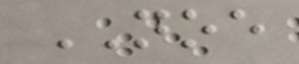NOE
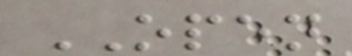OPEN
